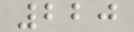220
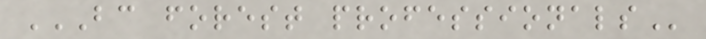BC FOREST PROFESSIONALS
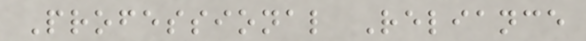Professional Reliance
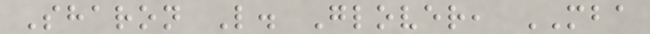Sharon L. Glover, MBA
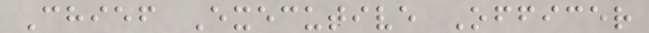Chief Executive Officer
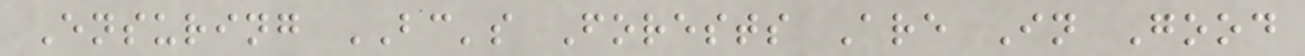Ensuring BC's Forests Are In Good
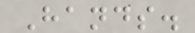Hands.
